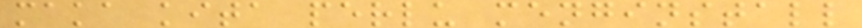maka kita perlu menginstall
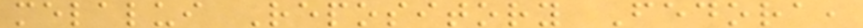melalui Repository Fedora,
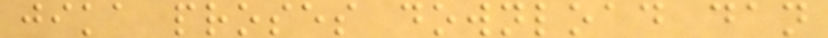jika proses download dan
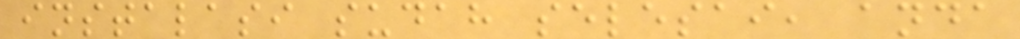instalasi sudah selesai, anda
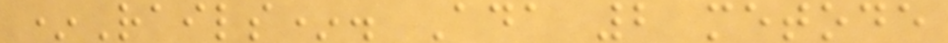*Rails*. Ada 2 metode
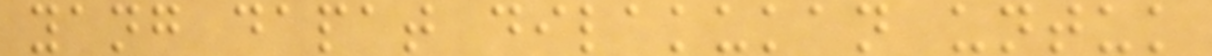yang dapat dilakukan untuk
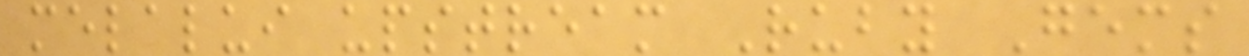melalui upstream Ruby Gems
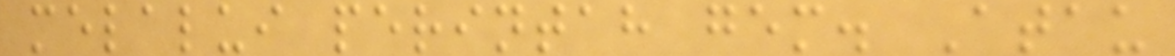melalui perintah gem. Atau
